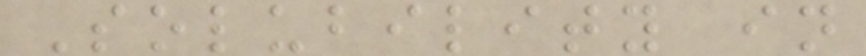Solubility in
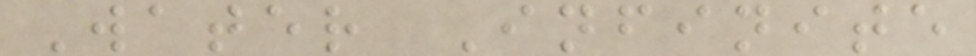Water Infinite
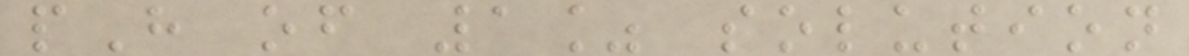pH of 1% solution
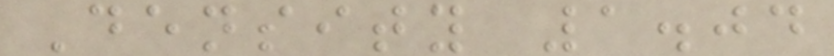Density 1.04
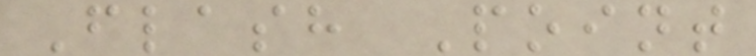Flash Point
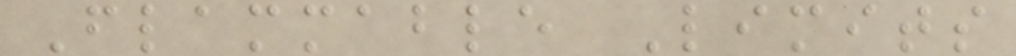Flammable Limits
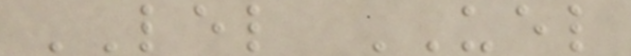LEL UEL
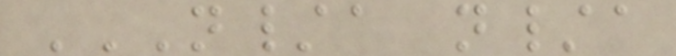N/A N/A
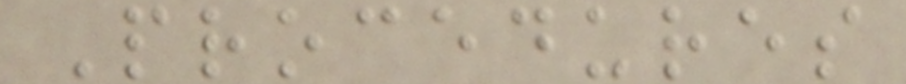Procedures
